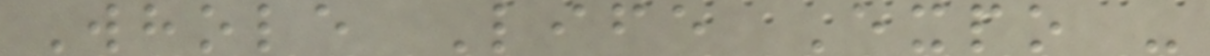Whole Life Expo -
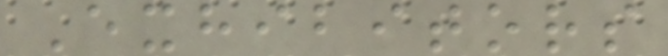Exhibitors
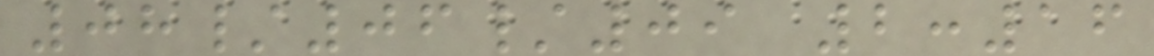08/06/09 2:16
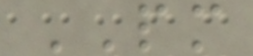PM
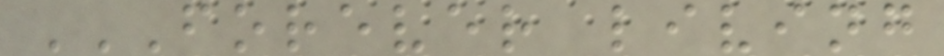FOREVER LIVING
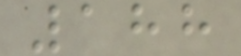188
